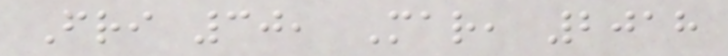Fri 30, Mar, 2018
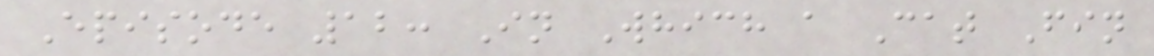Episode 12: In Which a Cat Fin
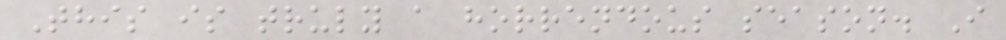This is truly a horrendous season. I
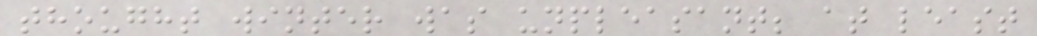thought winter was unpleasant; at least
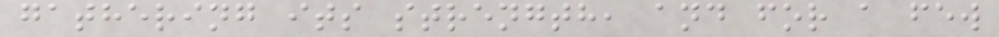gathering its strength, and for a few
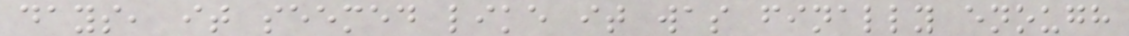days, it seemed like it was finally enough
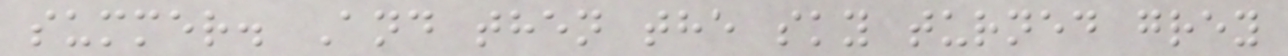summer. And then the sky turned grey
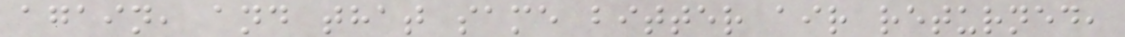again, and that same bitter air returned,
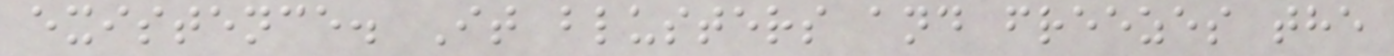existence. It blusters and freezes the
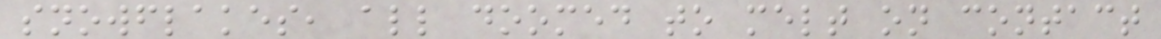snowflakes, all doomed to melt on contact
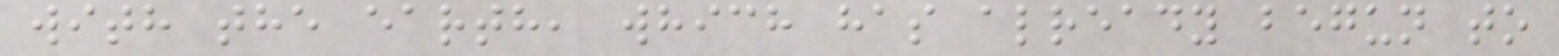with the earth, which has already begun to
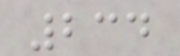234
